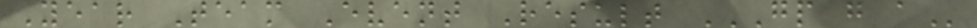Year Team Event Result GP G A
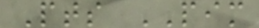Pts PIM
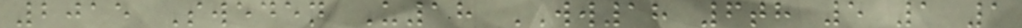2015 Sweden U18 WW18 6th 5 1 1
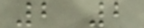2 2
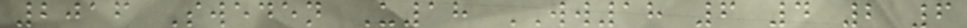2016 Sweden U18 WW18 6 4 2 6
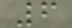6
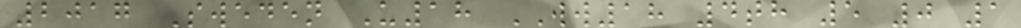2017 Sweden U18 WW18 4th 5 0 1
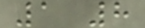1 8
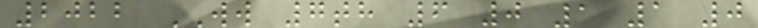2022 WW 7th 6 0 1 1 0
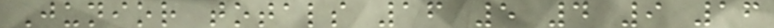Junior totals 16 5 4 9 16
